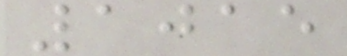1015
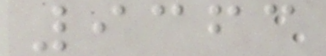9363
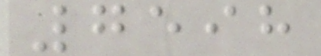7598
